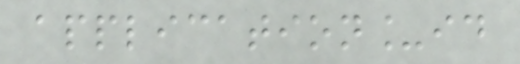application_id
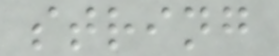string
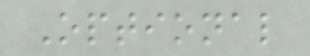Optional
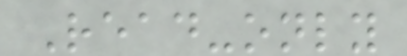Read-only
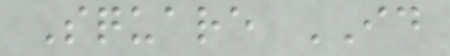Square ID
